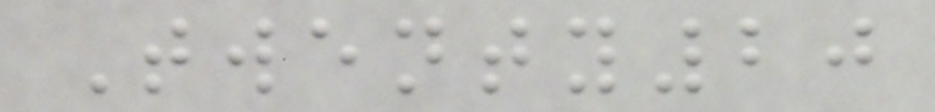Twenty20
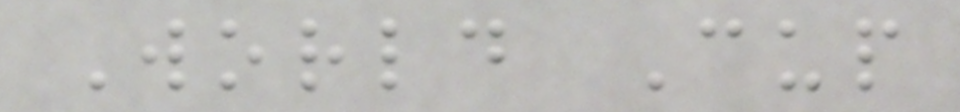World Cup
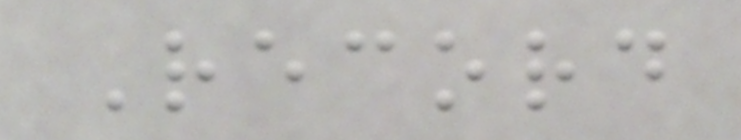Record
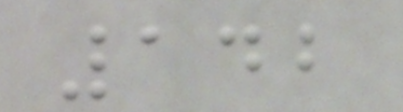142
